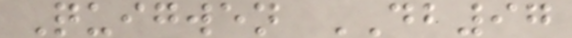Quigwen DB97
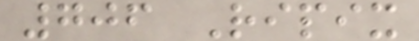706 Ripix
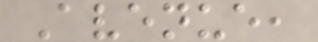Avenue,
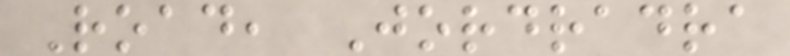Road, Jordradra
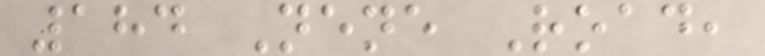184 Nene Road,
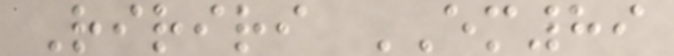Ririri EM89
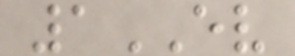1EV
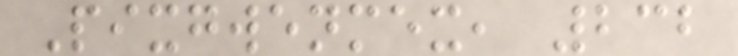Pixgwenmex, 232
